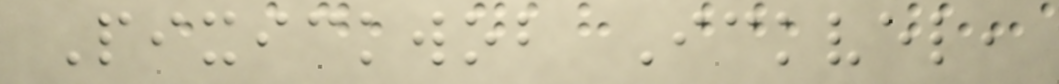Pixickwob Ickvel,
